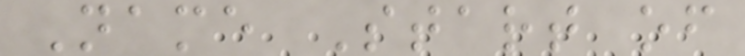Name Start of
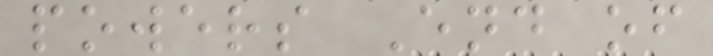powers End of
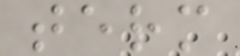term
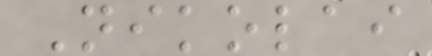Nikolai
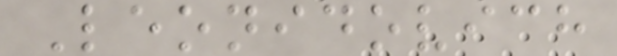Leonidovich
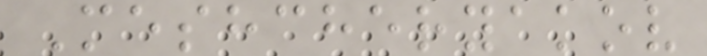Meshcheryakov
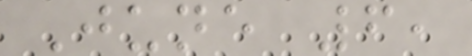June 6,
